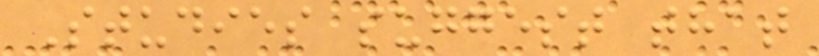Studies suggest that
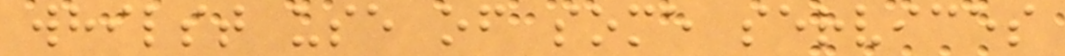whilst use of some services
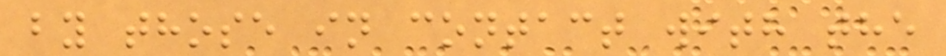by those in contact with the
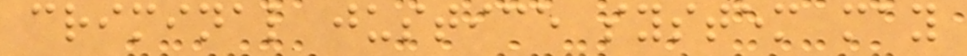criminal justice system may
